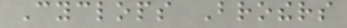Cyclops Brothers
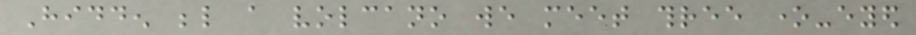Hidden below a volcano we meet three one-eyed
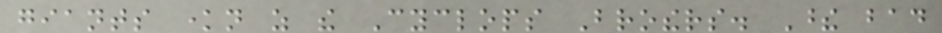giants known as the Cyclops Brothers. These bad
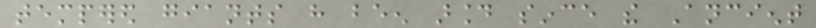tempered giants have been around since the Ancient
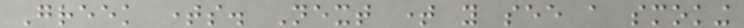Greek times. Next time you see a smoking
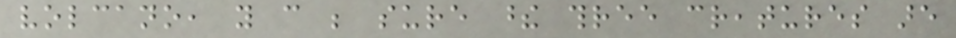volcano, you can be sure these three creatures are
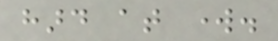hard at work.
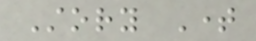Story Time
